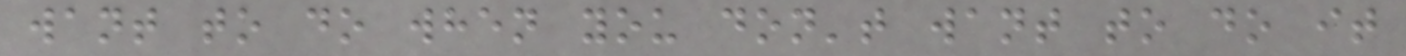want to do when you don't want to do it
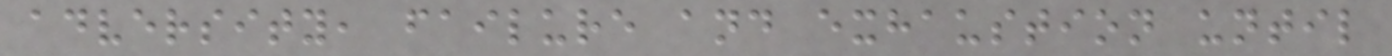adversity, failure and exhaustion until
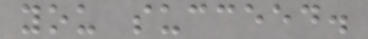you succeed.
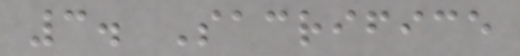3. Sacrifice
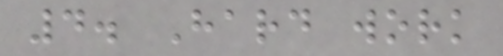4. Hard work
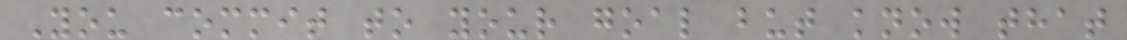You commit to your goal but know that
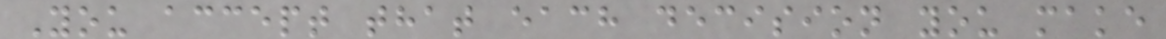You accept that each decision you make
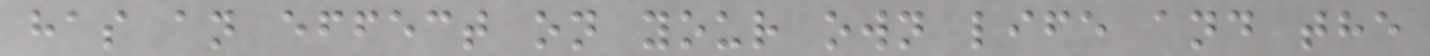has an effect on your own life and the
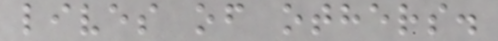lives of others.
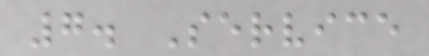7. Service
